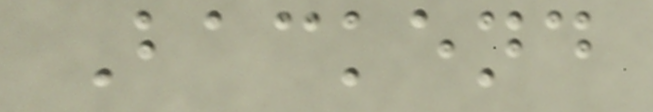Backend
